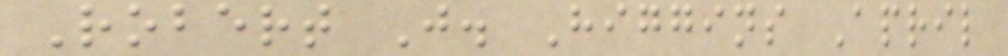Robert J. Higgins April
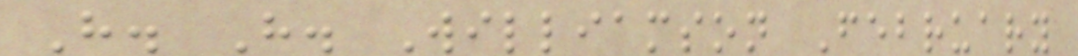H. H. Williamson February
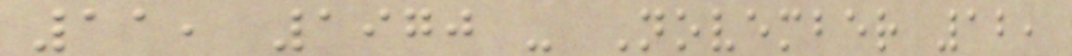11, 1970 - November 12,
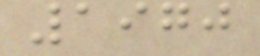1970
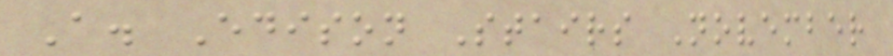A. Edison Stairs November
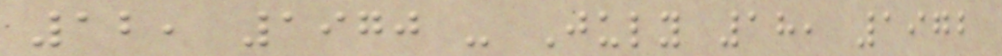12, 1970 - July 18, 1972
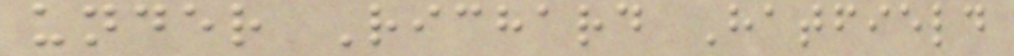under Richard Hatfield
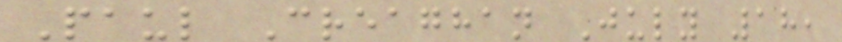Paul Creaghan July 18,
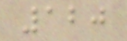120
